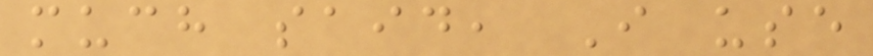much said, I use
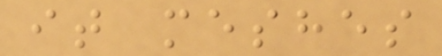it meshes
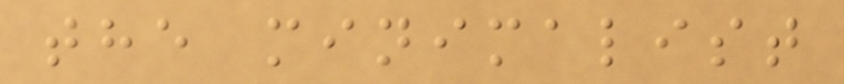the minimalist
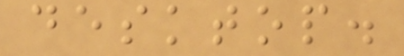desktop.
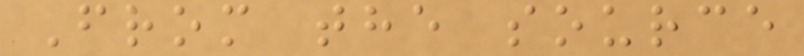From the source
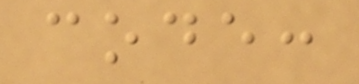code:
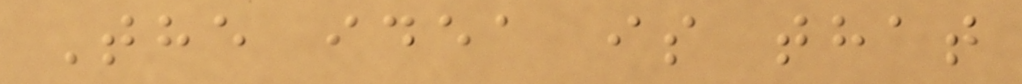The idea is that
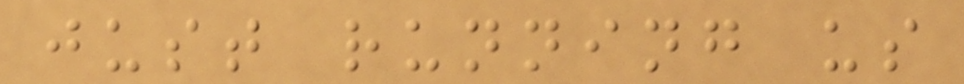just running us
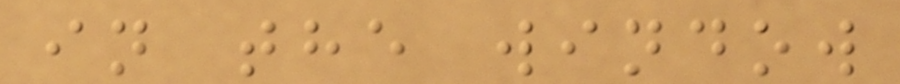in the window
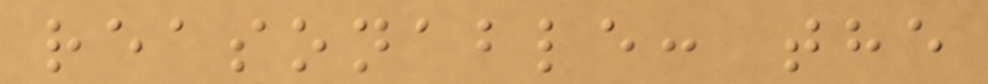reasonable: the
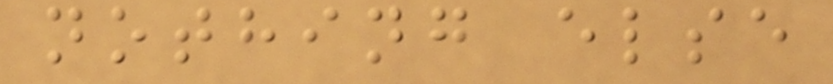nothing else
